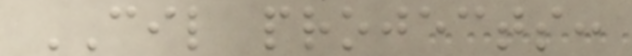CIL projects:
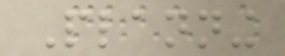Planning
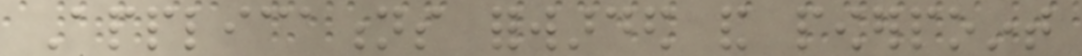Applications forwarded and powerpoint
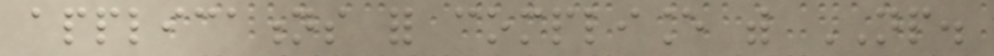applications for compliance with NP.
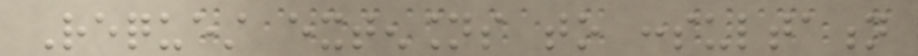Request extensions to consultation
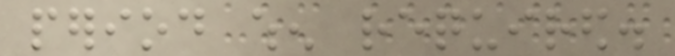period when required.
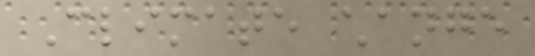Climate change
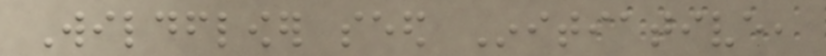Wildflower seed Initiative,
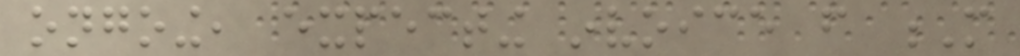ongoing, expecting invoice from M
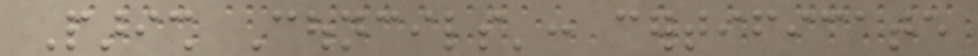Parish Councils': certificate
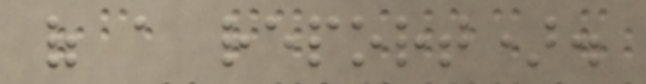of a report).
